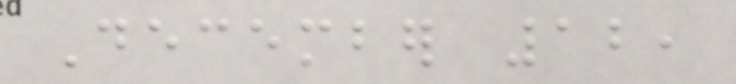December 12,
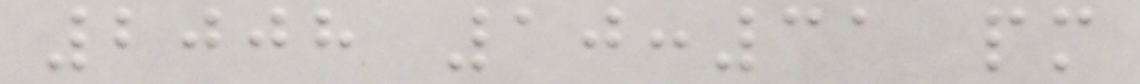2008 10:31 pm
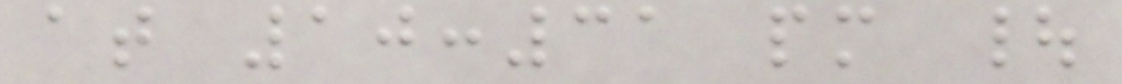at 10:31 pm |
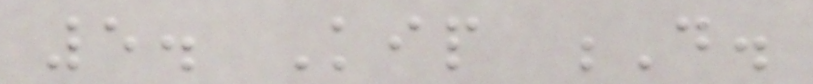5. Kip D.
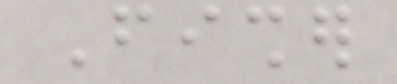Fisher
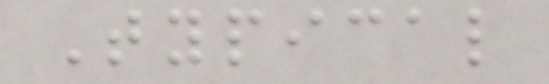Typical
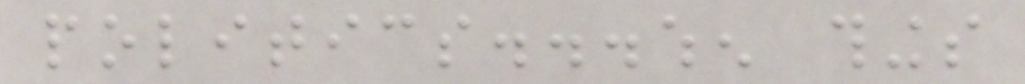politics...when things
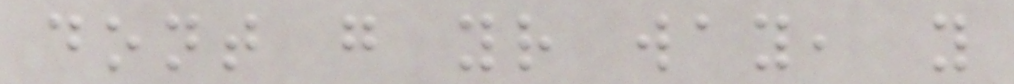dont go your way, you
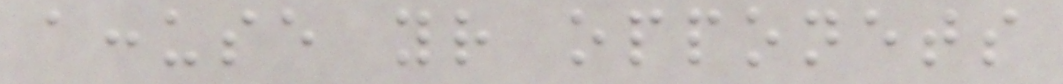accuse your opponets
